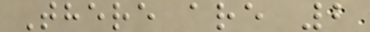There are 2
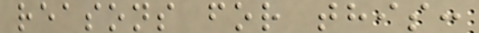reasons for this:
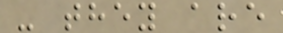- they are
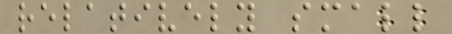relatively small
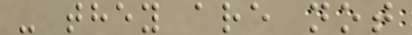- they are not
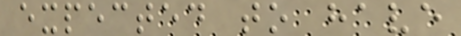expected to have
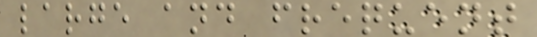large and frequent
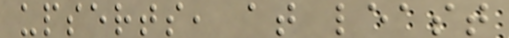upserts, at least
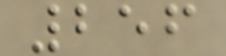256
